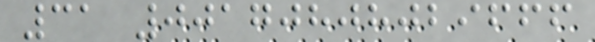31 00170808029666
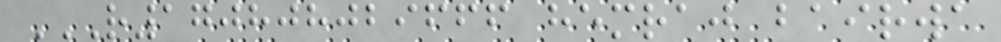R170808029666 HEMRAJ BAIRWA
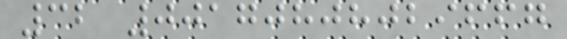32 00170808029667
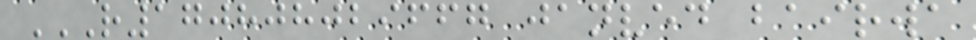R170808029667 JANVED BAIRWA
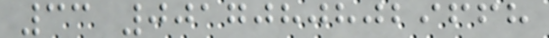33 00170808029668
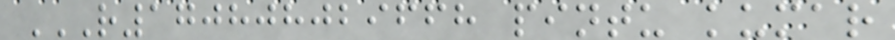R170808029668 PINTU KUMAR
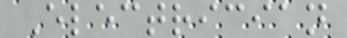Electrician
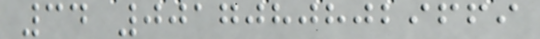34 00170808029669
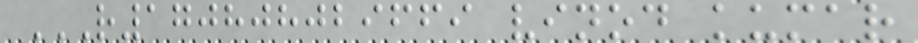R170808029669 VINOD KUMAR
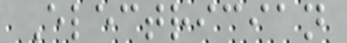Electrician
